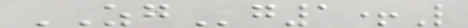ZGg1+L
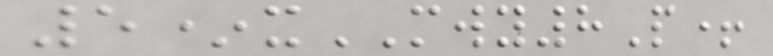5*xMWY8P+
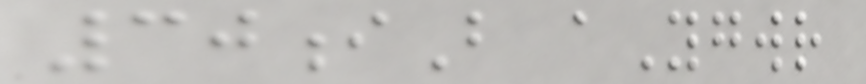30iB aYgwr
